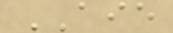AIE
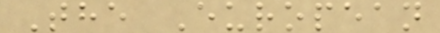The European
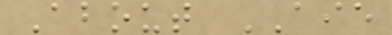About AIE
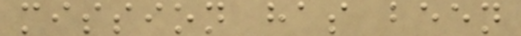mission has been
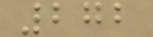272
